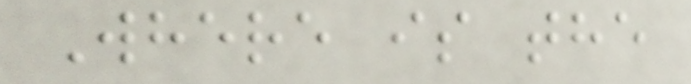Where is the
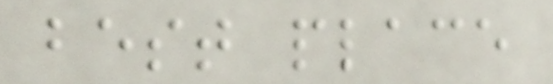best place
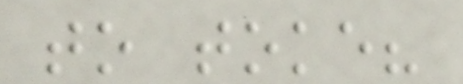to toke?
